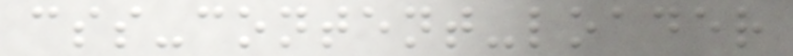css-content-loader
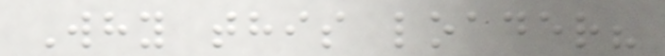Why this loader?
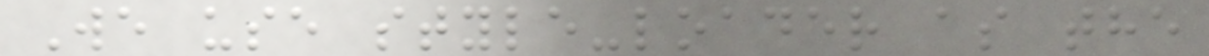We use style-loader as the
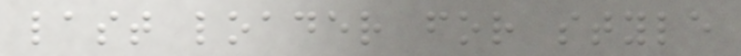last loader for style
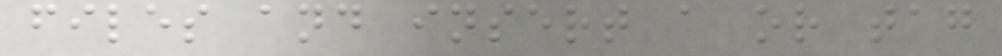files and insert a or tag
